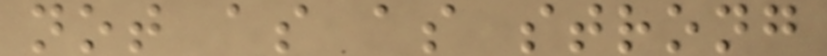not as as strong
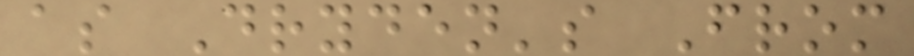as Dryden's From
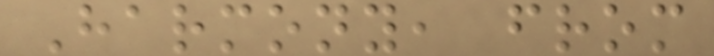Harmony, from
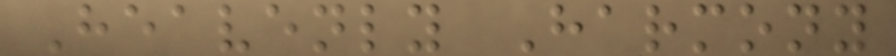Heavenly Harmony
